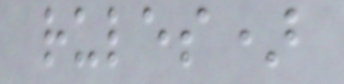rules)
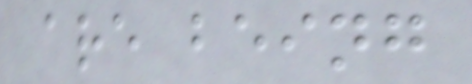are being
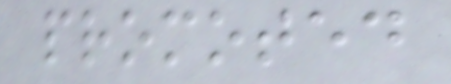promoted
